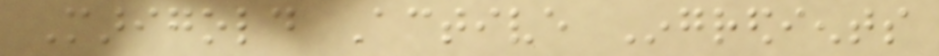Marigold Active Ingredients
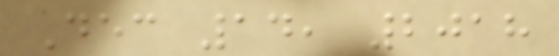Dec 14, 2018
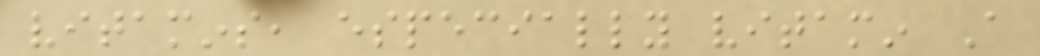vitamins, especially vitamin A
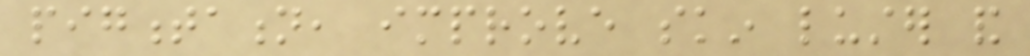pigmentation, improve skin luster and
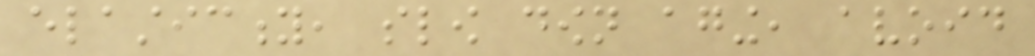elasticity, slow down aging, avoid
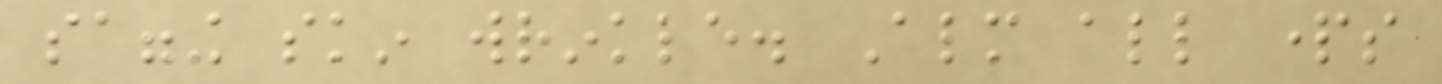sagging skin wrinkle. Almost all parts
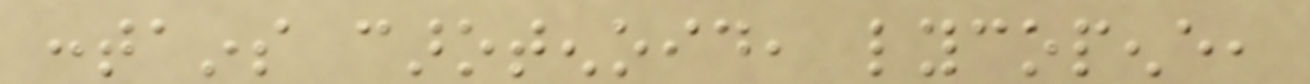contains carotenoid, lycopene,
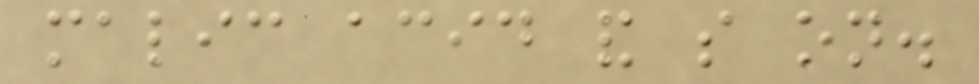malic acid and so on.
